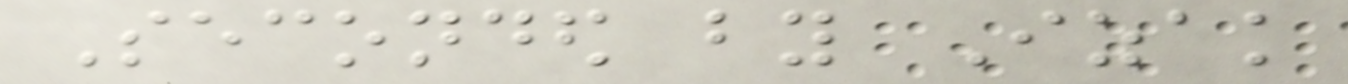Seconded by Izak
